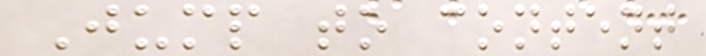Jump to content
